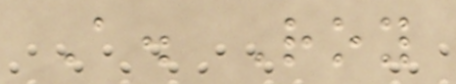A. Roy
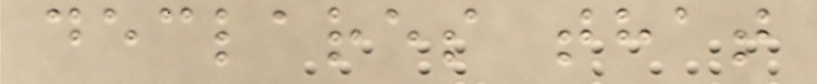declares that
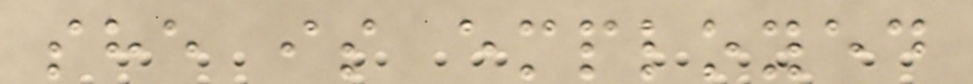she is employed
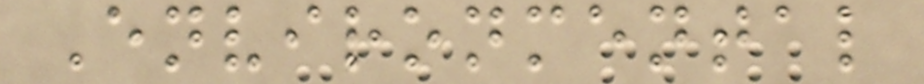Environmental
